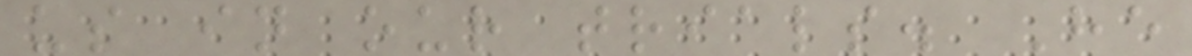us in our trials. He
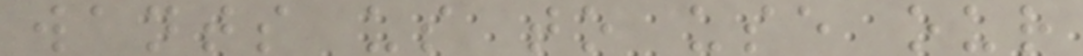wants us to use our
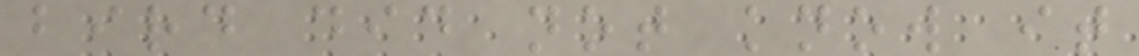bird did not know it
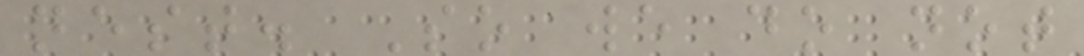nest. So we do not
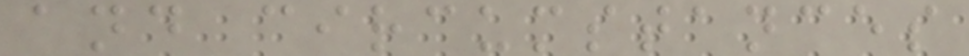and circumstances
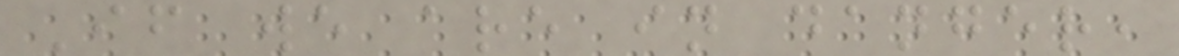If we are in danger,
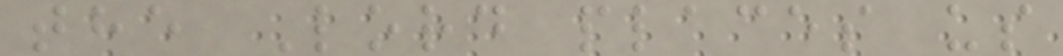the Lord places us
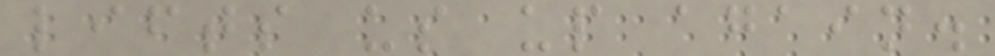lifts us up again.
